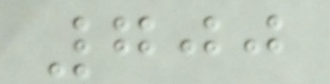700
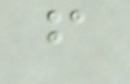f
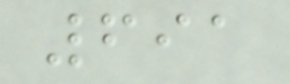691
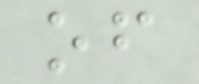of
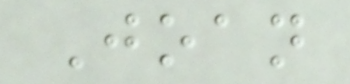Joan
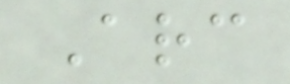Arc
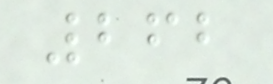262
